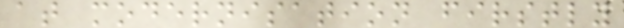at modernisation firstly
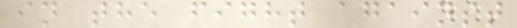in the fight against
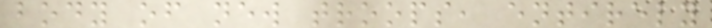body of new troops, entirely
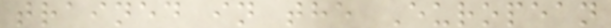trained in the European
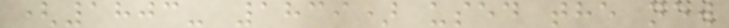(1803- 1839) used the new
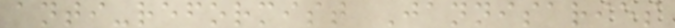anti-reformist Jannisaries
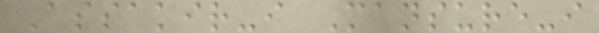Assakir-i Mansure-i
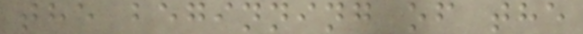the beginning of the
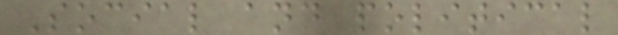Social and political
